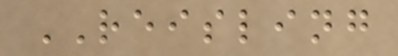REISLING
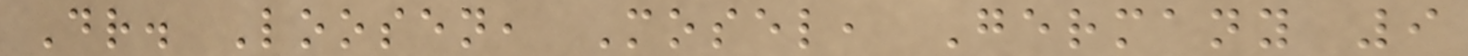Dr. Loosen, Mosel, Germany 9
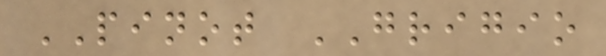PINOT GRIGIO
